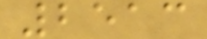2513
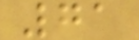71
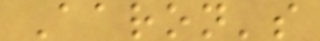Aaron's
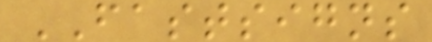FASTSIGNS
